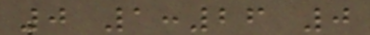0 1:26 0
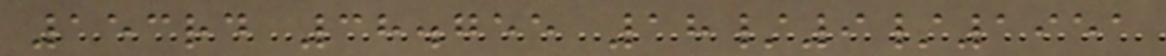153rd 38.755 18/9/1951
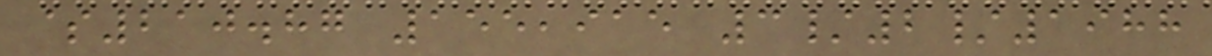$210.87 155,915 3/2/1988
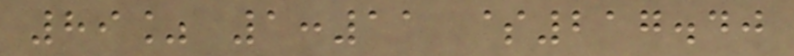89% 1:11 $217.40
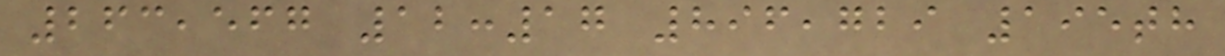263,567 12:17 896,729 195th
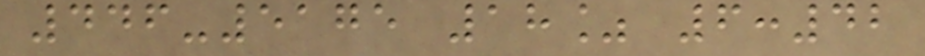446-5175 18% 6:42
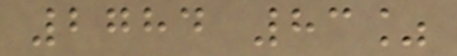2784 83%
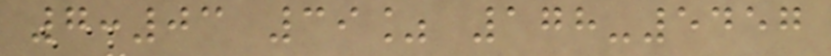7:03 39% 178-5457
